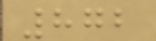872
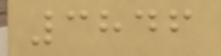3846
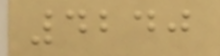4240
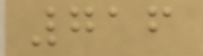716
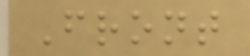Front
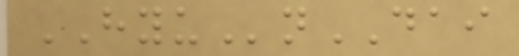HYUnDAI
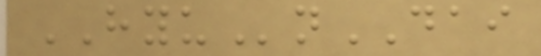HYUnDAI
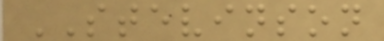STEVINSON
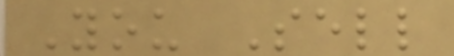You Sell
